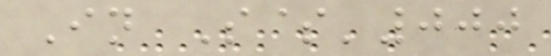In S$'000
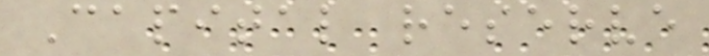Capital reserve
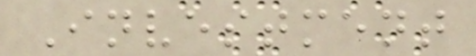Investment
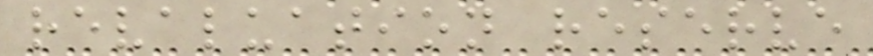revaluation reserve
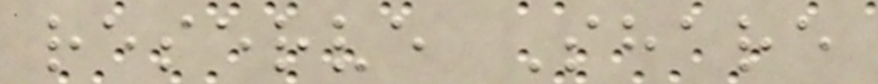reserve Share
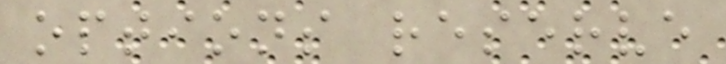options reserve
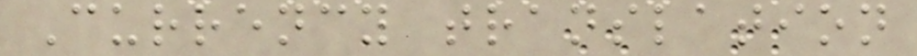Currency translation
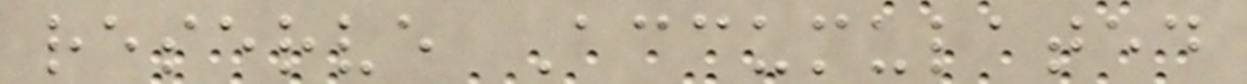reserve Accumulated
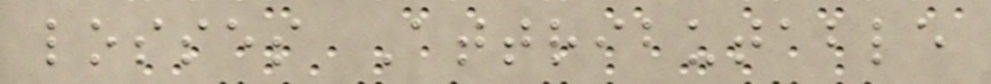losses Attributable
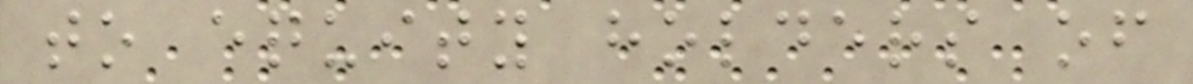to equity holders of
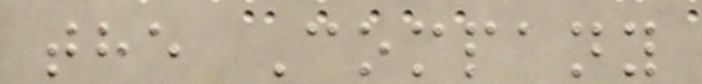the Company
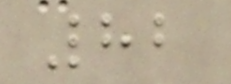82
